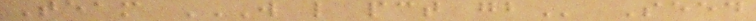Team W L PCT GB Seed
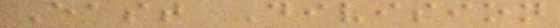East Division
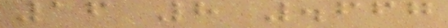16 8 .667
